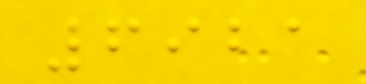6921
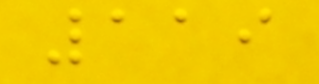119
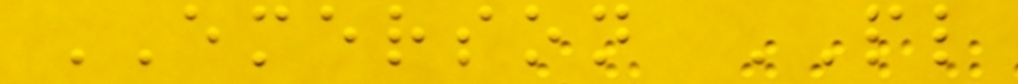EMERSON PL
